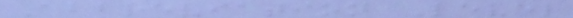Abbreviation Level
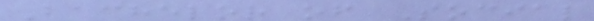Bachelor of Social
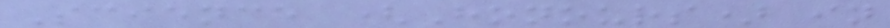Science (Honours) in
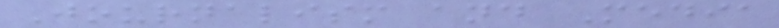Journalism and Media
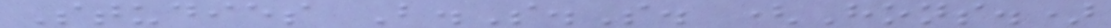Studies B.S.S. (Hons.)
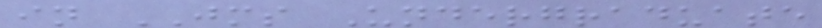in JMS Undergraduate
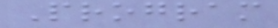Program
